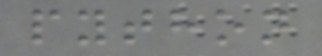python
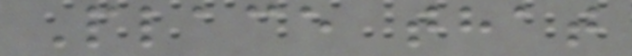Place that
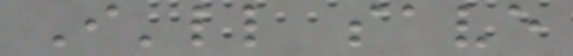I'll save
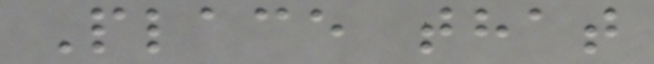Place that
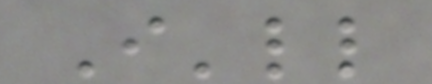I'll
